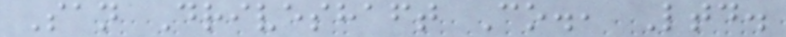San Driveshaft Co., Ltd.
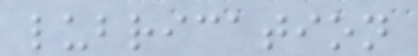lubrication
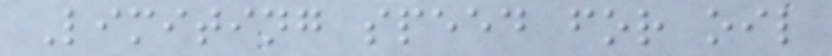Limiting speed for oil
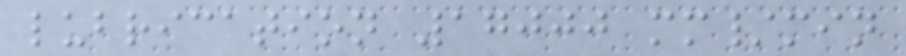lubrication 17000 mm/min
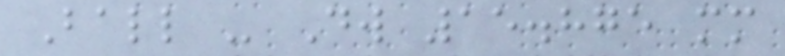Ball - Dw 15.875 mm
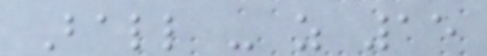Ball - z 15
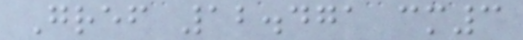Gref 12.471 cm3
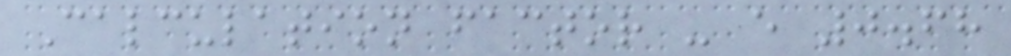Calculation factor - e 0.68
